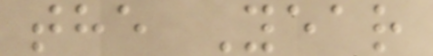the Year
